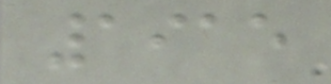1915
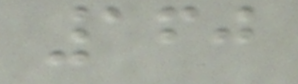160
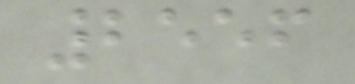2556
